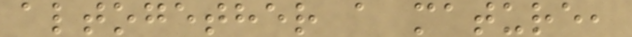altogether a mature,
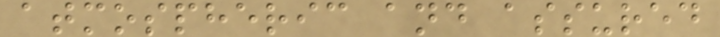atmospheric and assured
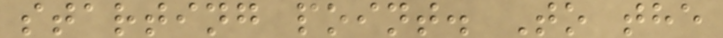starting point. To the
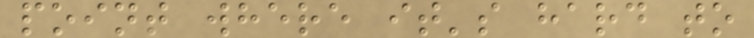point where it's hard to
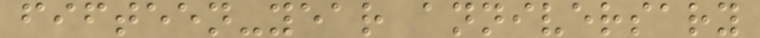fifteen-year anniversary
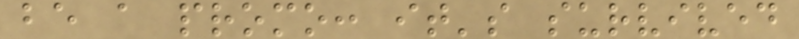be a promo: it's survived
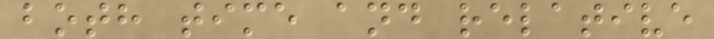both time and relative
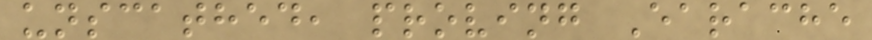unscathed, proving Earache
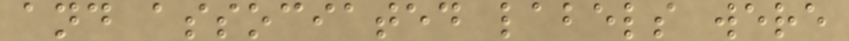and associated labels were
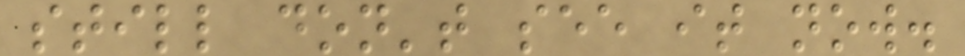still don't see it now.
